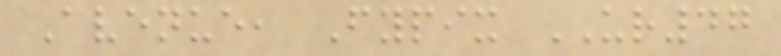Avenue, Fypix UR47
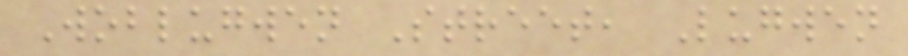Woblugwen Street, Lugwen
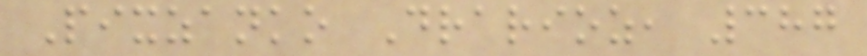Pixzanko Drarioz, 387
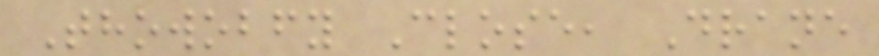Thowobfy Close, Drane
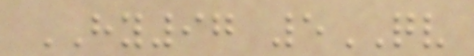HY97 5QV
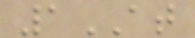1AT
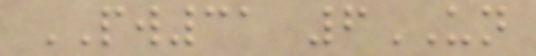PW31 6UN
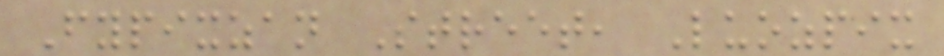Fypixzan Street, Luozpix
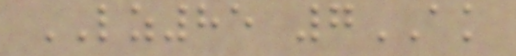LZ85 7AK
